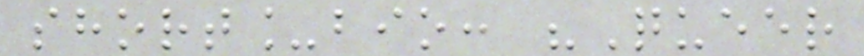short_bio: "Queer
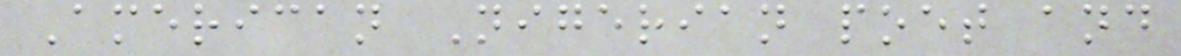American Nigerian poet and
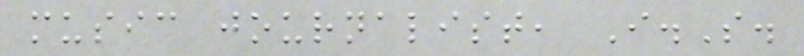music journalist, I.S.
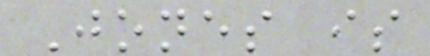Jones is
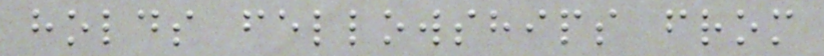holds fellowships from
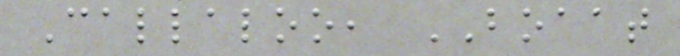Callaloo, BOAAT
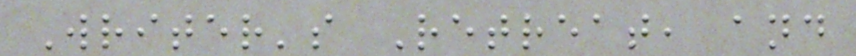Writer's Retreat, and
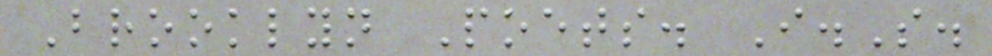Brooklyn Poets. I.S.
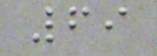69
